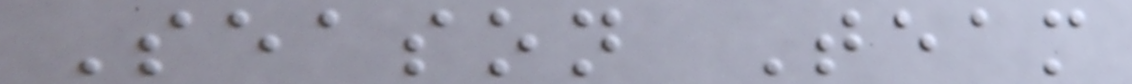Season Team
